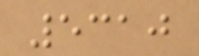5310
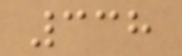338
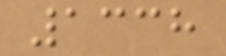1338
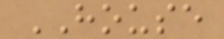HOUSE
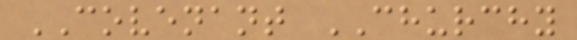COVENANT CHURCHY
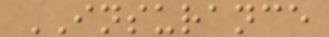INSURANCE
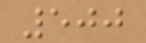500
